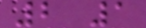2 1
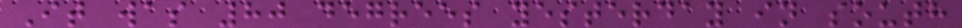It was 80 degrees yesterday in south
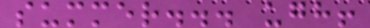summer... ugh!
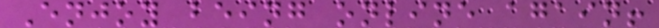Enjoy being online again!
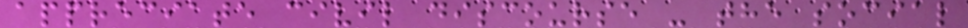appreciate civil discourse - the social
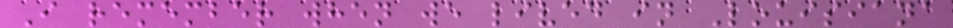I remember when we lived in Louisiana
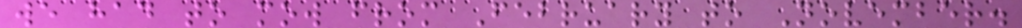we had to mow from February to November.
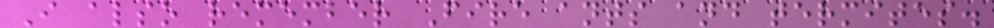I also remember Fire ants and termites.
